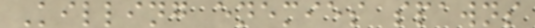Killing enemies spawns
